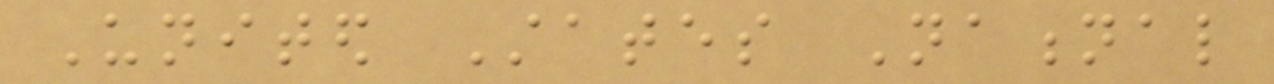United States National
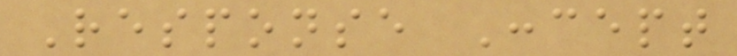Response Concept
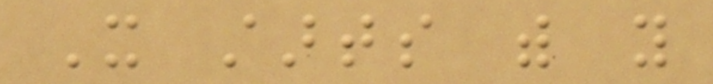It starts with you
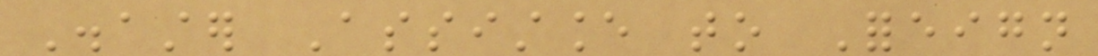Disaster Assistance to Foreign
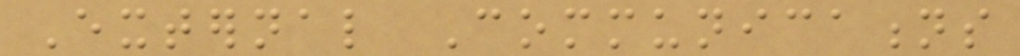External Communications
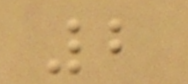2
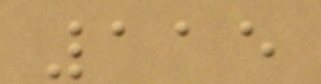115
